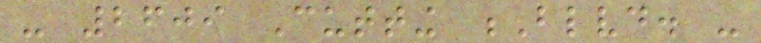- 2609 Cutting Blvd. -
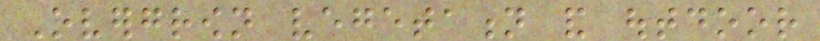Overgrown vegetation and outdoor
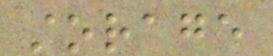storage
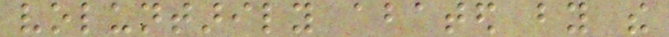voluntarily abated by the
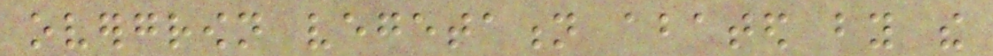overgrown vegetation abated by the
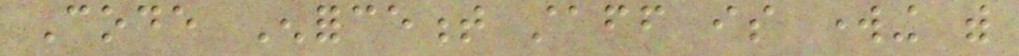Code Enforcement staff is working with
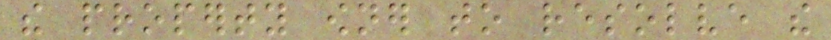the property owner to resolve the
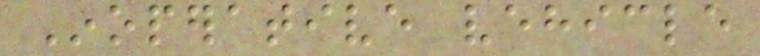Inoperative vehicle
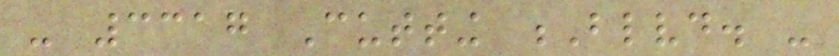- 3317 Cutting Blvd. -
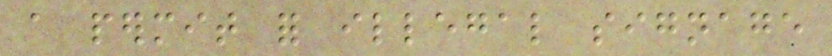a permit for illegal signage
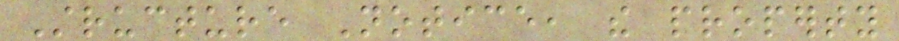Structure Notice, the property
